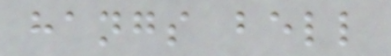hangs bell
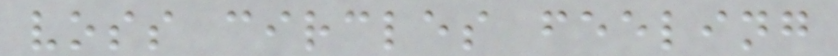voss circles feeling
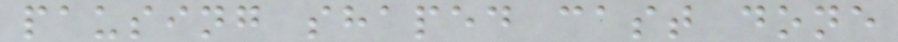pausing shaped cast done
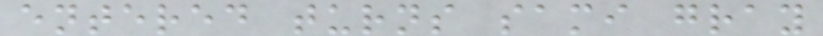entered turns sami gray
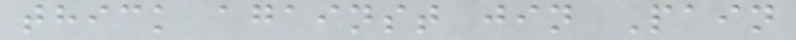thick against jin Pain
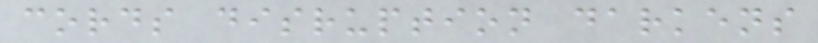cords disruption darkens
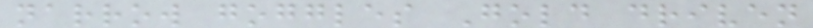narrow goggles Gold driven
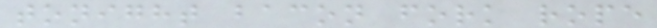tonight bacon fork rope
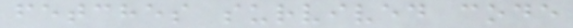fetches survived code
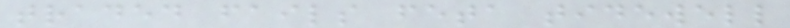traded fails feta tidewell
